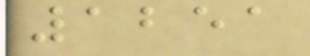1251
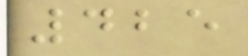425
